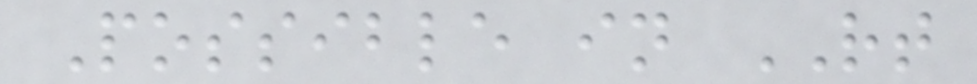Possible in RT
